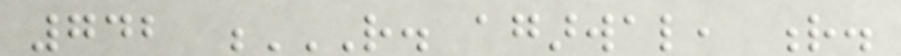742 R. AGARWAL, R.
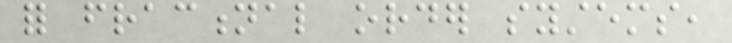for fractional order systems,
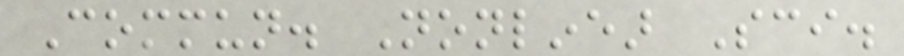Commun. Nonlinear Sci.
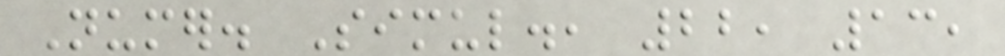Numer. Simul., 22, 13,
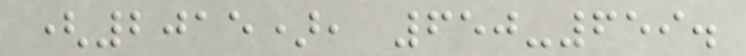(2015), 650-659.
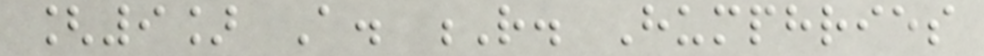[9] A. R. Humphries
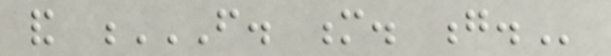and F. M. G.
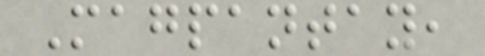Magpantay,
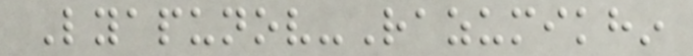Lyapunov-Razumikhin
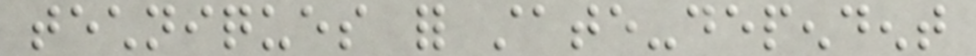techniques for state-dependent
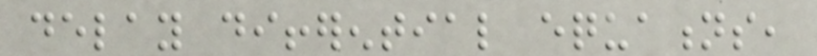delay differential equations,
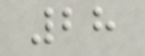28
